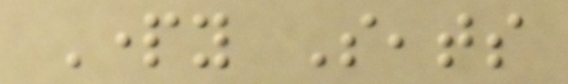Party Seats
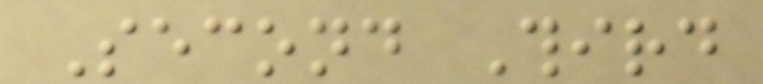Second Third
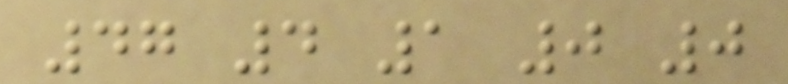47 4 1 0 0
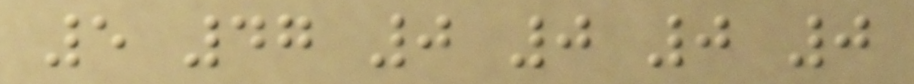5 47 0 0 0 0
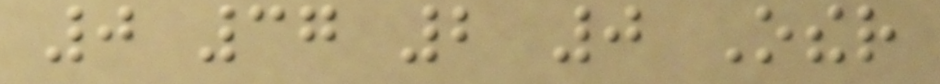0 37 2 0 Other
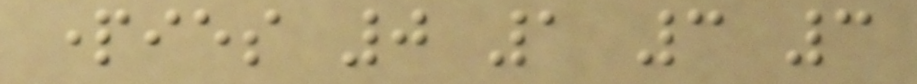parties 0 1 3 3
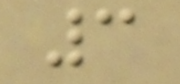3
